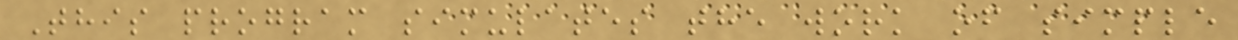This program simulates the work of simple
